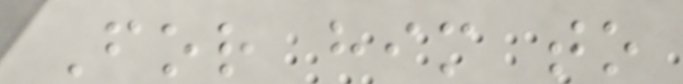For him to
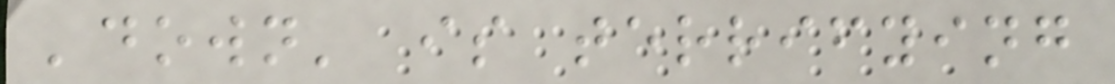'down' is terrifying
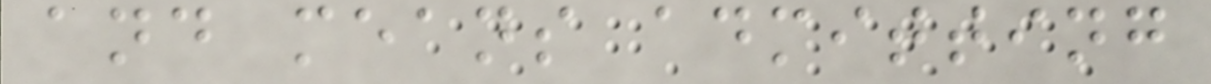and means admitting
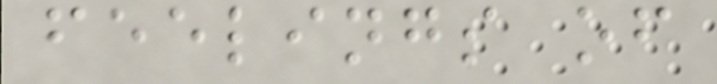feelings of
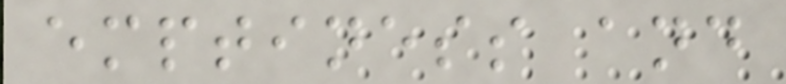emptiness and
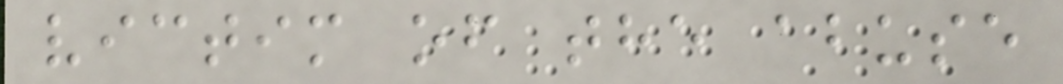victim of the abuse
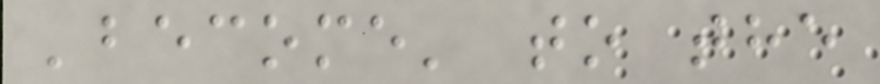'become' to the
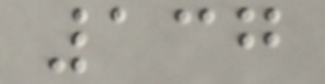137
